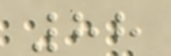88
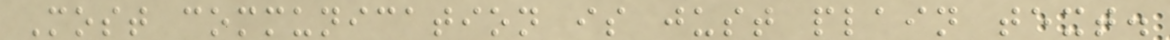Most communication is just plain text.
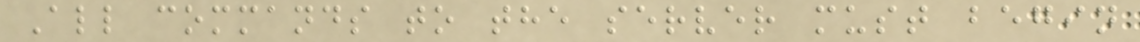All commands to the server must begin
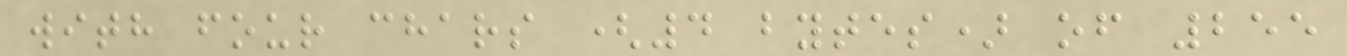with four chars (4 bytes) of 255
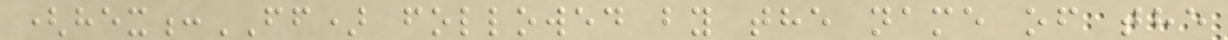(hex:FF) followed by the name of the
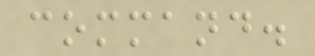command.
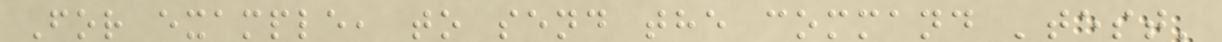For example, to send the command 'test'
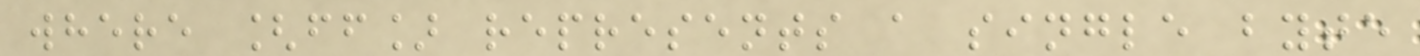where [ff] represents a single byte
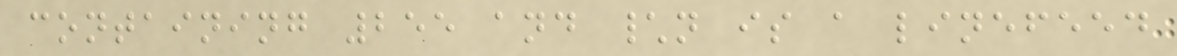containing 255 and \n is a linefeed
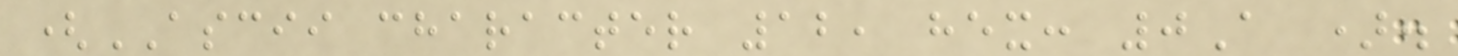(ASCII character 12, hex: 0A ).
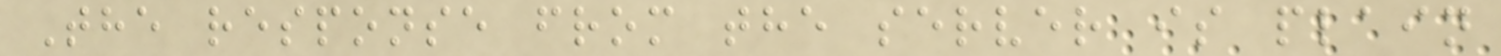The response from the server is plain
